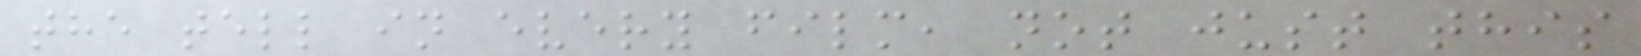the tell in every film, not just this
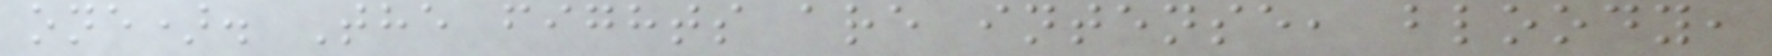one). The fights are intense, bloody,
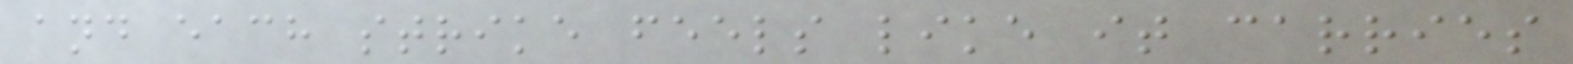and each strike feels like it carries
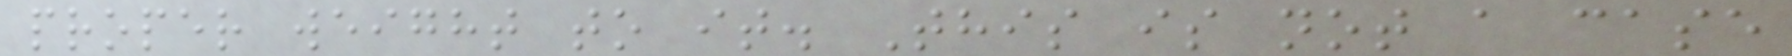proper weight to it. This is not a case
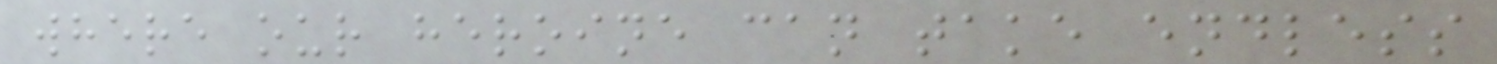where our heroine can take endless
